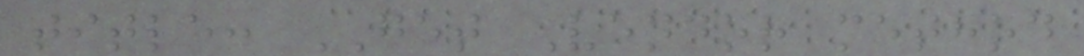title: GET Vendor method
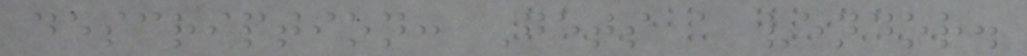description: Gets a vendor.
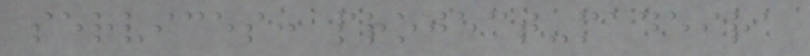services: project-madeira
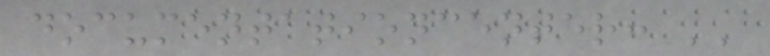documentationcenter: ''
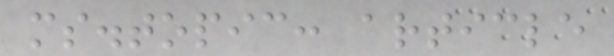ms.topic: article
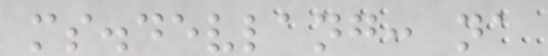ms.devlang: na
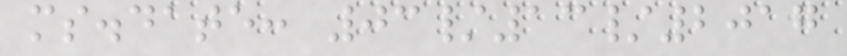ms.date: 03/13/2017
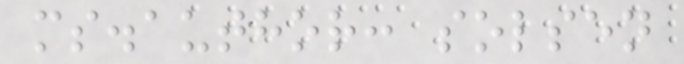ms.author: solsen
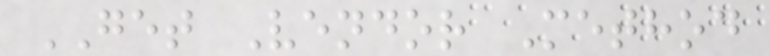GET Vendor Method
